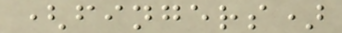(fingers)
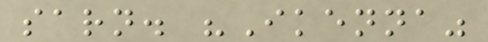sarn. "Ikenna"
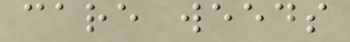care weeds
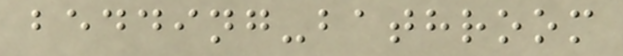bedding-bathroom
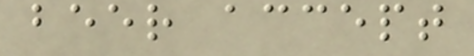beer accept
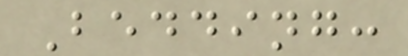Bedding:
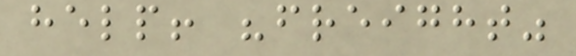help! "freight"
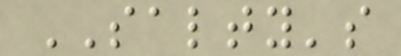SALTY's
